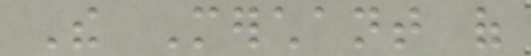The Merchant of
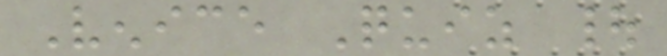Venice Quiz |
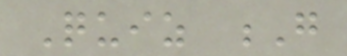Quiz G
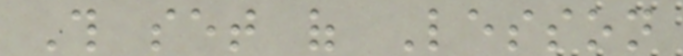This set of Lesson
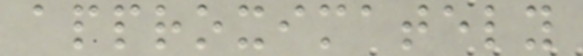approximately
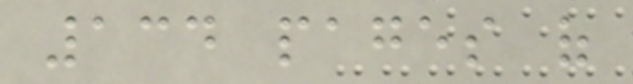134 pages of
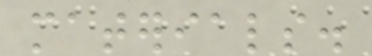materials.
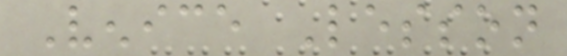Venice Lesson
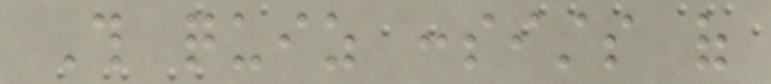This quiz consists of
